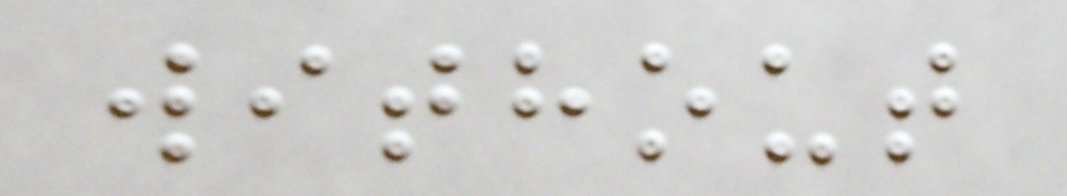without
